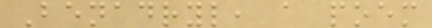Benadryl, a poem
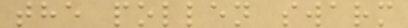the pollen swarm
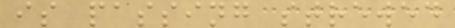is passing strewed
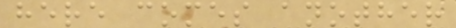here comes another
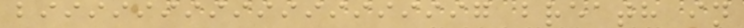biiiiiiiiiiiiiiiiiig breath in
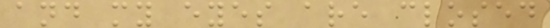and my eyes are closed
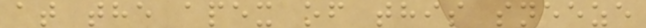at the apex of this sneeze
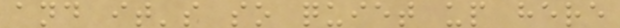and it's so quiet up here
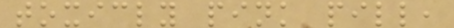toxicly pink pill,
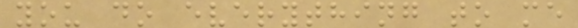you do everything to me
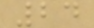24
